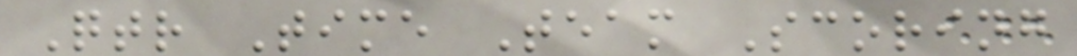Qtr Time Team Scoring
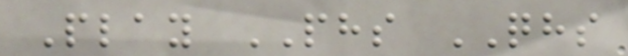Play PHS QHS
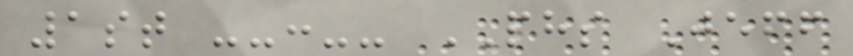1st --:-- PHS Jeff
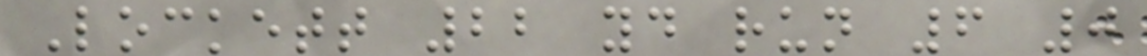Lockett 22 yd run 6 0
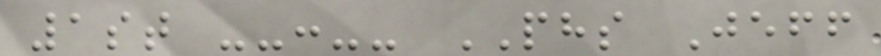1st --:-- PHS Jeff
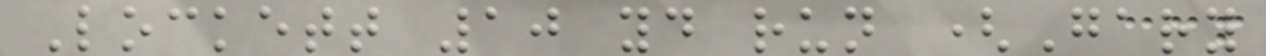Lockett 10 yd run (Gary
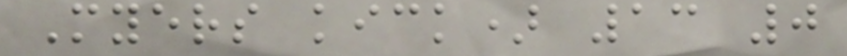Myers kick) 13 0
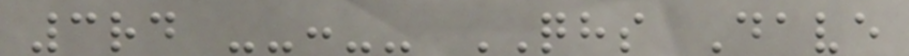3rd --:-- QHS Dave
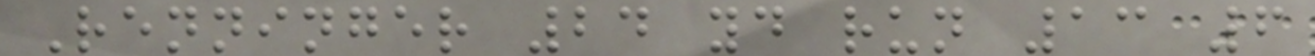Renninger 24 yd run 13 6
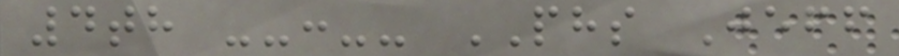4th --:-- PHS Jeff
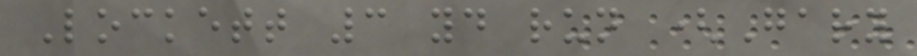Lockett 3 yd run (Gary
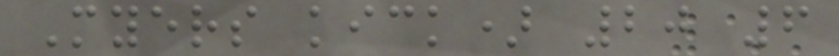Myers kick) 20 6
